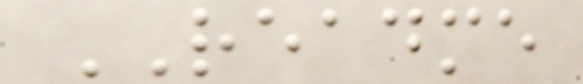README
